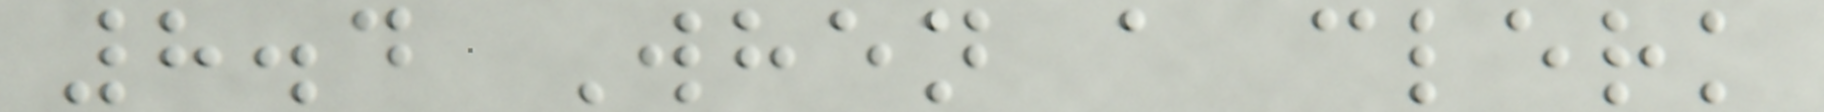8.4 When a clerk
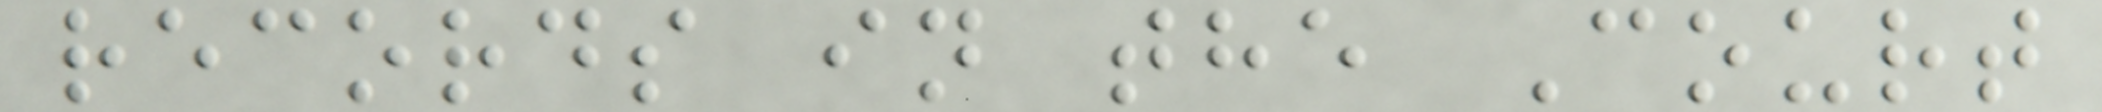records in the Court
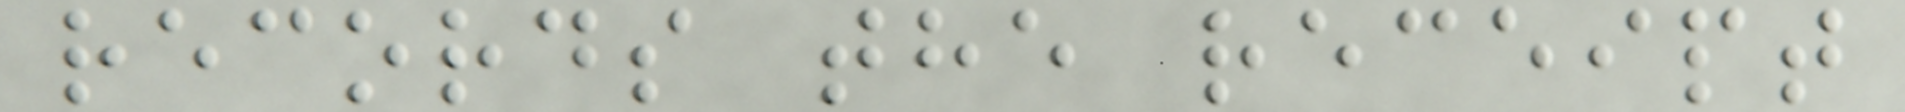records the receipt
